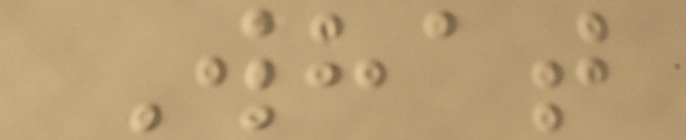What
